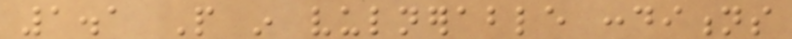1.1 People in vulnerable conditions
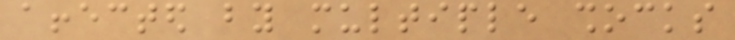affected by multiple shocks
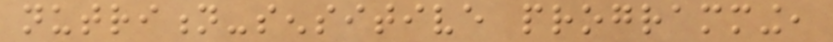nutrition-sensitive programming,
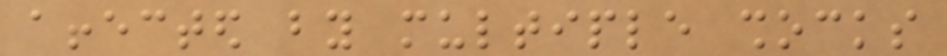affected by multiple shocks
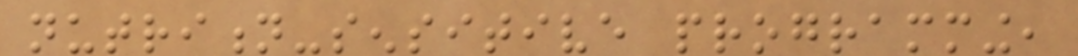nutrition-sensitive programming,
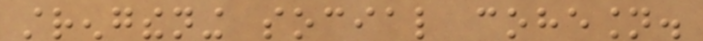strengthening social cohesion.
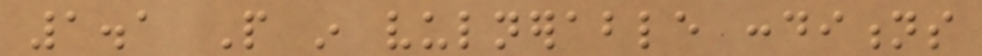1.1 People in vulnerable conditions
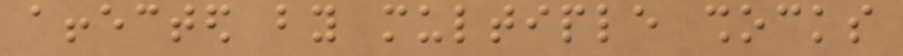affected by multiple shocks
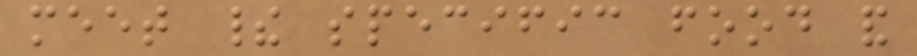meet their specific food and
